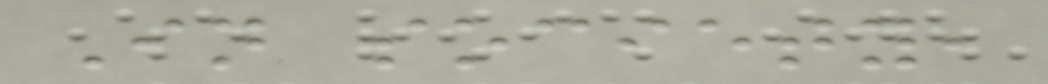In society,
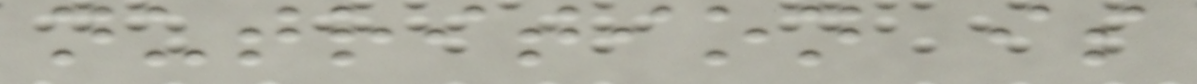nutrition is
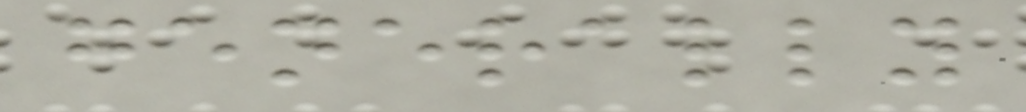generally
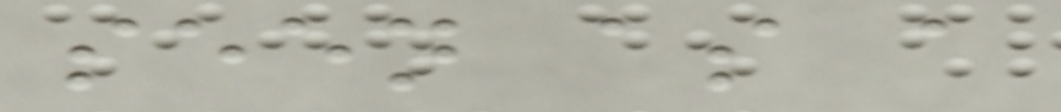seen as a
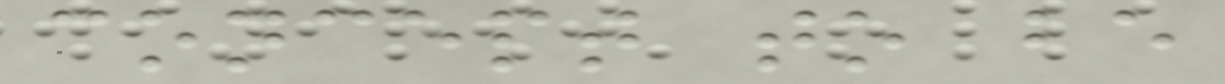concept to be
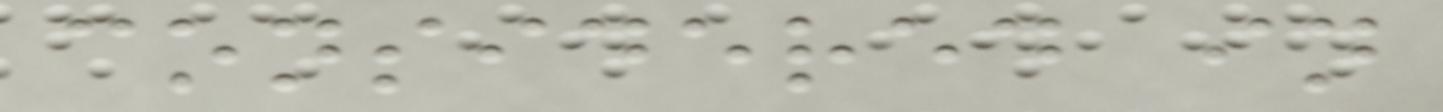considered in
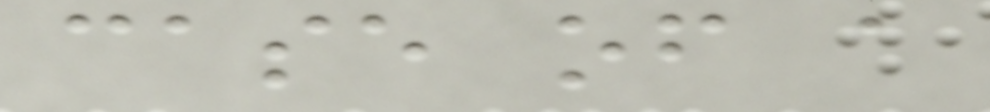case of a
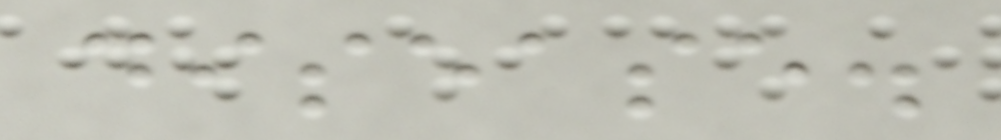disease.
